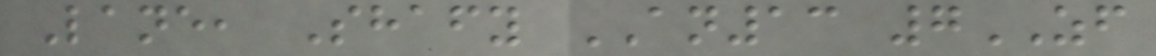Lane, Shafy AN13 7ZF
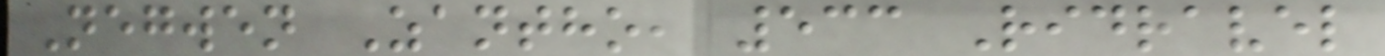Negwen Zantho, 533 Ridravel
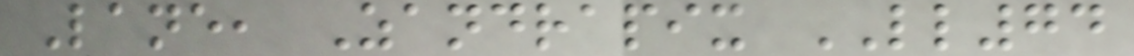Lane, Zandrapix LL74
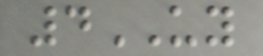4UY
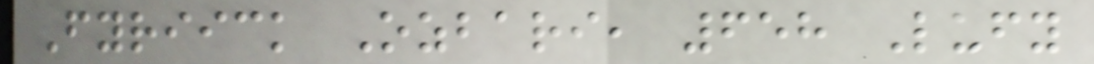Fyriick Ozbari, 658 Lufy
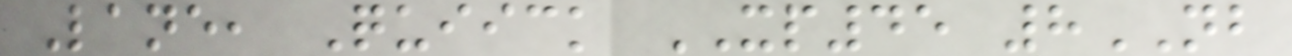Lane, Quiick XP45 8NB
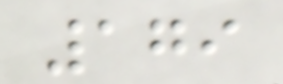179
